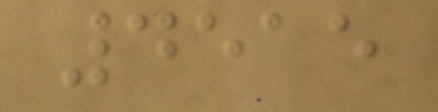4515
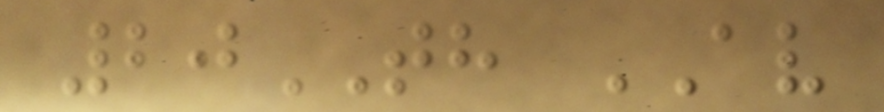20TH AV
